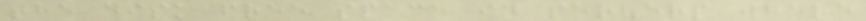the disk free space in servers where
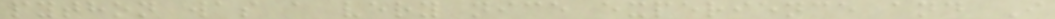python was a very nice experience and I
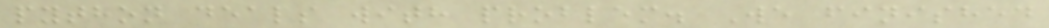python deals with problem. We finished
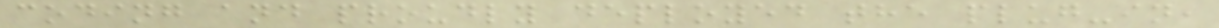coding and proudly deployed the plug-in,
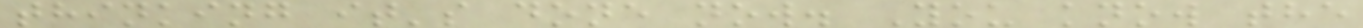thinking it's done now. You know the
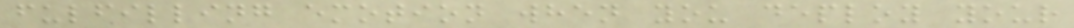fulfilling emotion when you deploy your
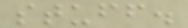stuff.
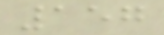157
